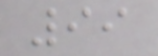99
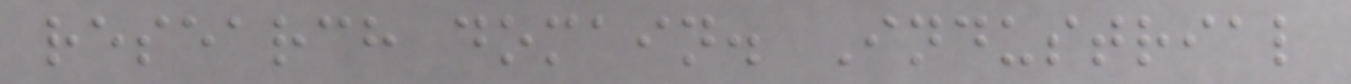research domain. Industrial
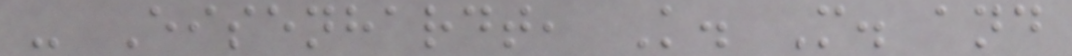- Eisenhardt, K. M. and
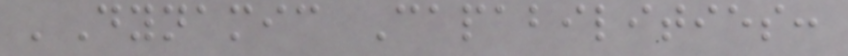'Dynamic Capabilities:
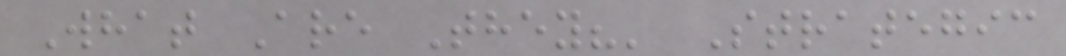What Are They?' Strategic
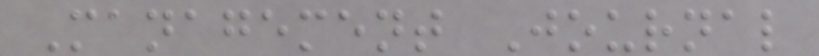Management Journal
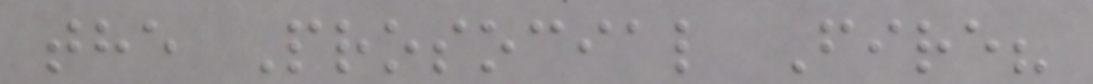the Prosocial Fire?
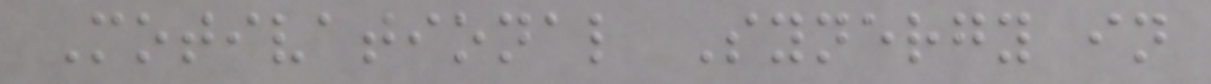Motivational Synergy in
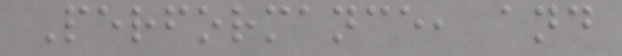Performance, and
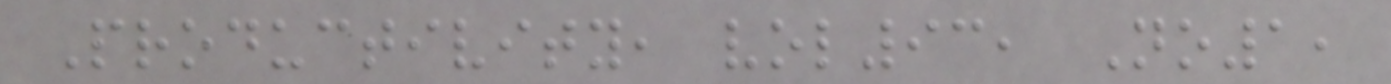Productivity, vol93, No1,
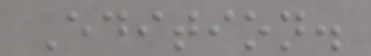Edition.
